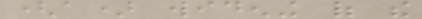(a) widening of the
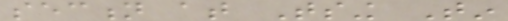section at Tsing Tin
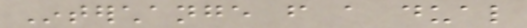Interchange from a dual
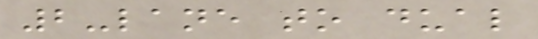2-lane to dual
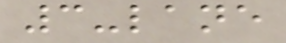3-lane
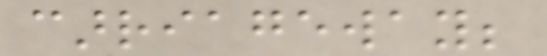carriageway;
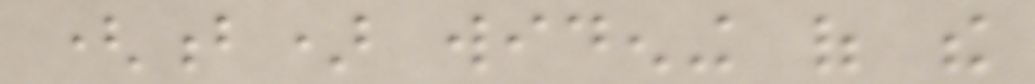(b) widening of the
